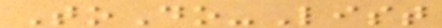ToDo-List
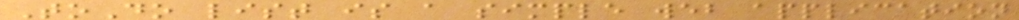ToDo list is a simple web application
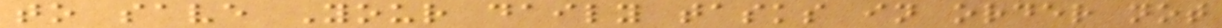to save Your daily tasks in order not
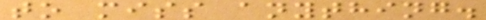to miss anything.
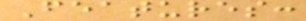Features:
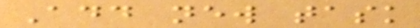Add new task
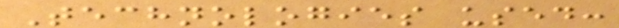Technologies used:
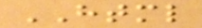HTML
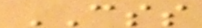CSS
